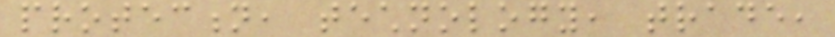protection, technology, trade,
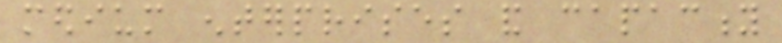medium enterprises and capacity
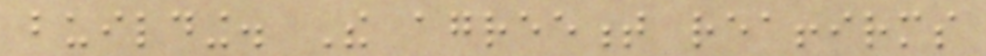building. The agreement reaffirms
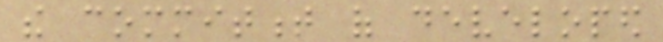the commitment of developed
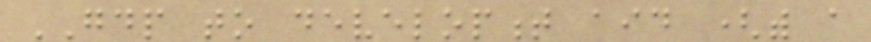GDP to development aid (with a
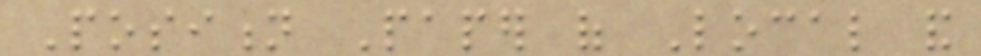Position Paper of Local and
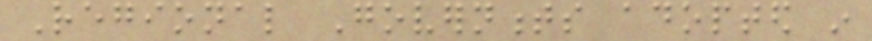Regional Governments adopted in
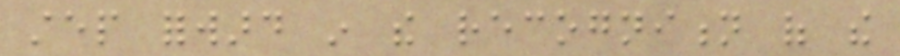step forward in the recognition of the
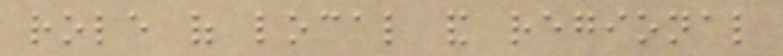role of local and regional
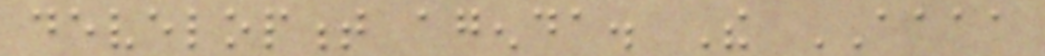development agenda. The AAAA
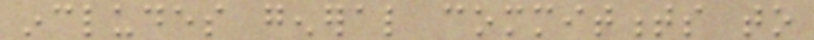includes general commitments to
